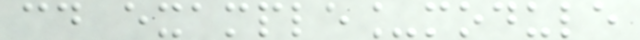cd example_module
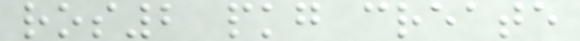ros2 pkg create
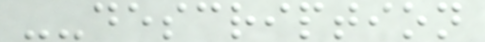--description
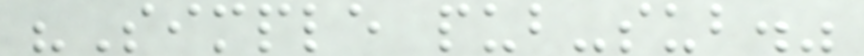"Simple pub-sub."
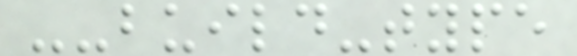--build-type
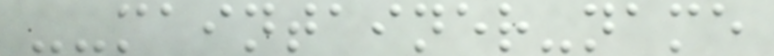--maintainer-name
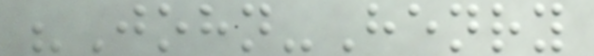"John-Henry
